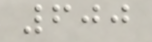600
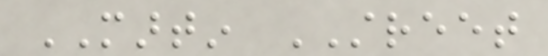MARTIN STREET
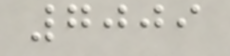7009
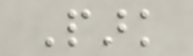Park
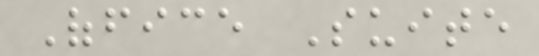Office Suite
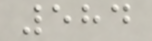584
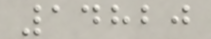14820
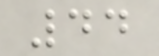44
